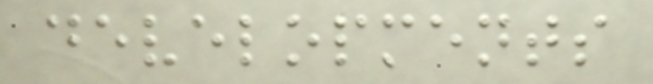developments
